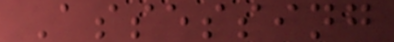Assessing
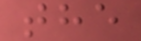the
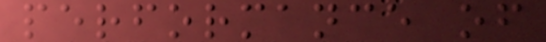performance of
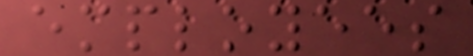employees
